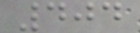404
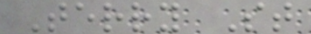Terry St
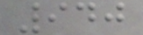940
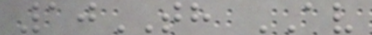10TH AV
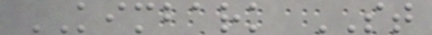KIMBARK ST
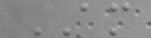AM
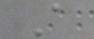A
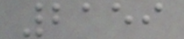2159
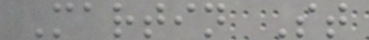Martin St
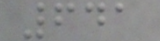641
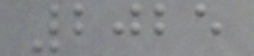2025
